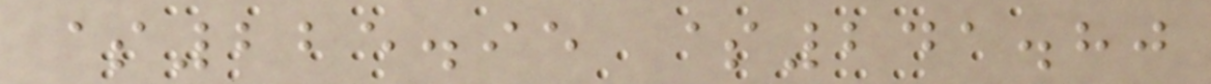$225.95 $241.80
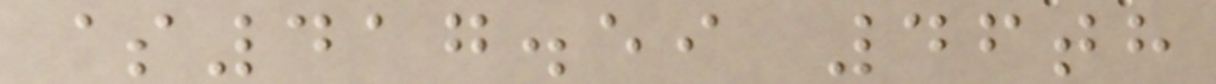$417.59 46th
